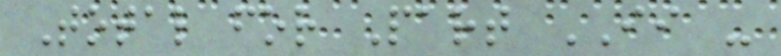Total for Part II -
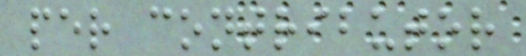per contributor
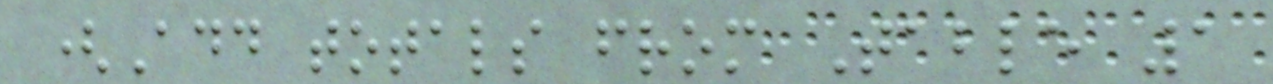(Add totals from Table 1
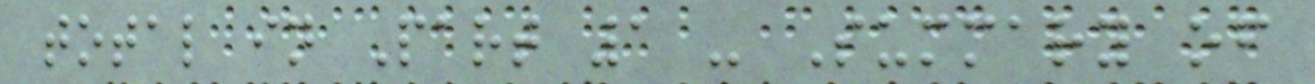total in Part 1 - Summary of
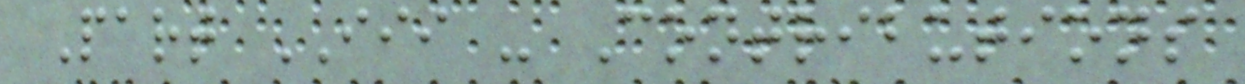Part III - Contributions
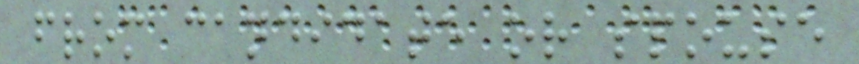from candidate or spouse
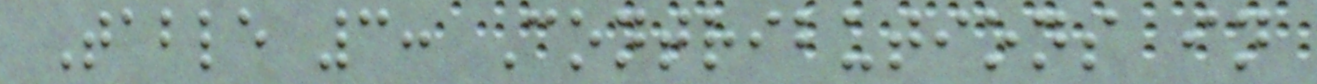Table 3: Contributions in
